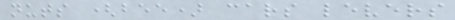nuts (bee) cars levers
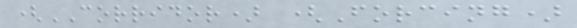(CORRIDOR) (Forcing)
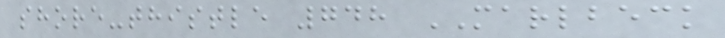shore-thistle 748 MARLBECK
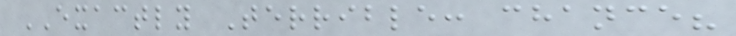EXACTLY Terrible: chance?
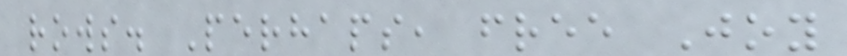rows. Perhaps, free Joy
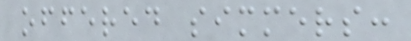offered simmers:
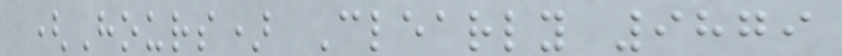(Hours) Clearly 9879
